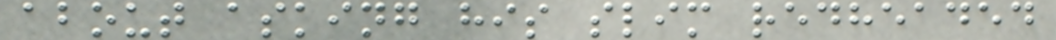about asking his slim redheaded
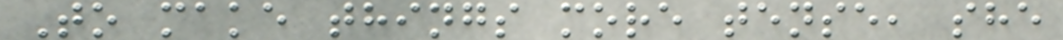To make things more tense, she
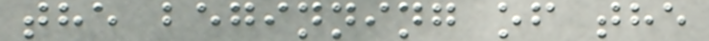the beginning of the
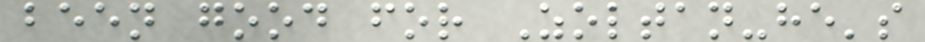been good for Zoltan-he's
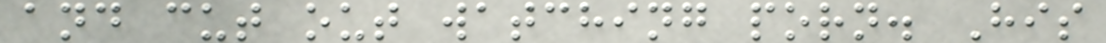and cut out watching porn. His
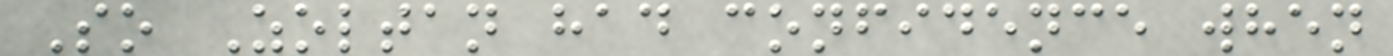So Zoltan had confidence when
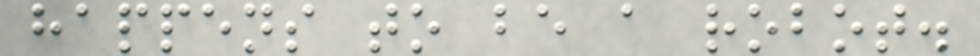happens to be a robot.
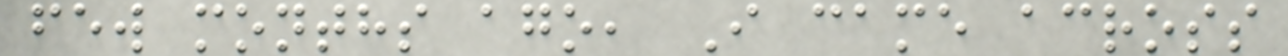few months ago, I came across
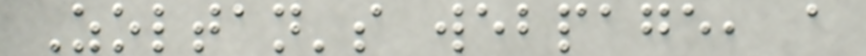Zoltan's webpage, a
